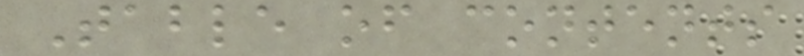Table of contents
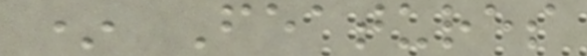* Features
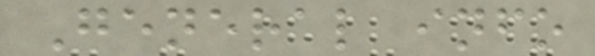General info
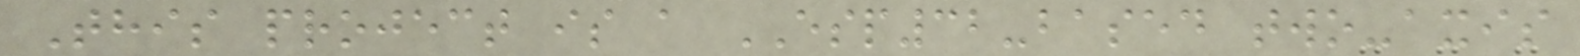This project is a ESP32-based two-axis
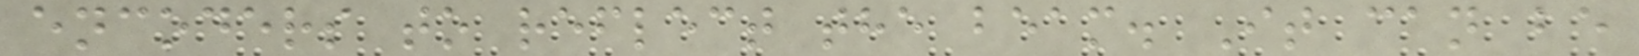encoders to reflect the beam. It can be
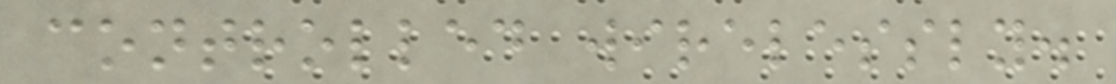controlled wirelessly.
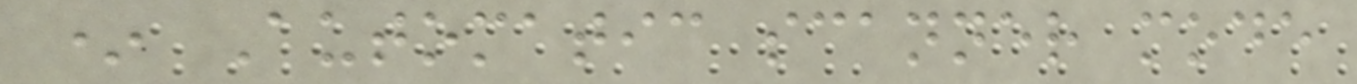* Automatic scanner mode
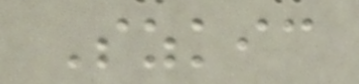Szkic
